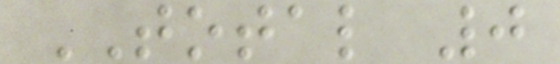TOTAL 0
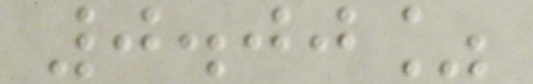0.00%
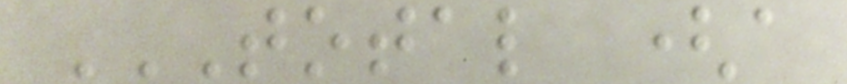TOTAL (A
